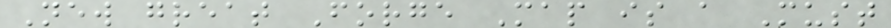New great Forge Map is a Must
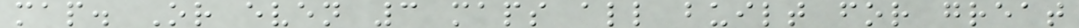map. Or even 3 maps all built for great
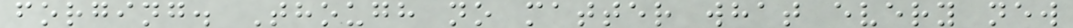forging. Though no matter what every new
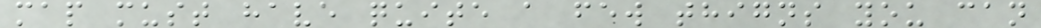map must have quite a few thigns you can
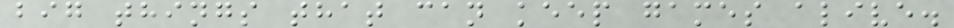big things that can keep games alive.
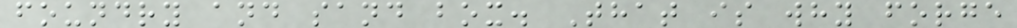foundry and sand box. That is why forge
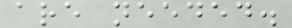are needed.
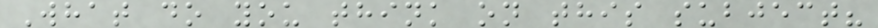What do you think on this subject?
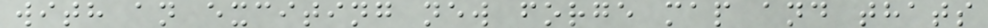with an exciting new forge map and thats
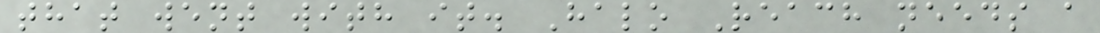that went with it. Halo Reach needs a
